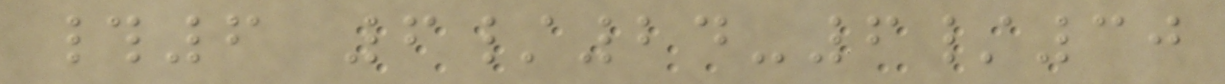#6 6/24-6/30
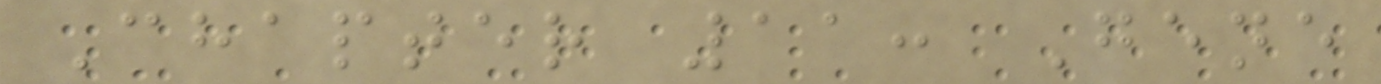Chapter 11: Gene
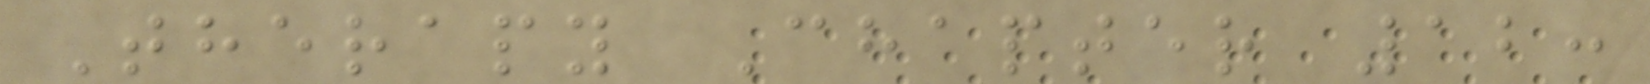Therapy Chapter 12:
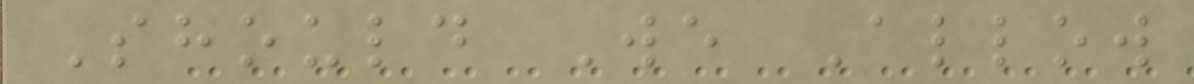Should We Allow
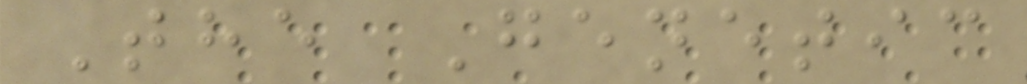The Genetic
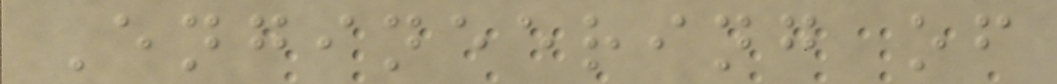Engineering of
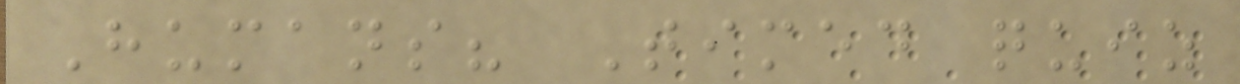Humans? Timed quiz
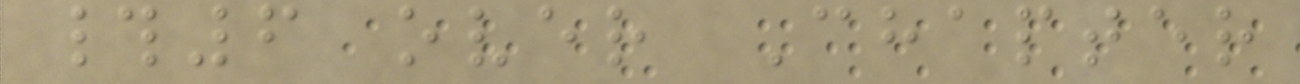#6 over Chapter
